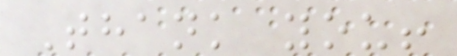Thank you!
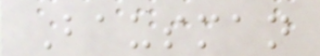Bausman
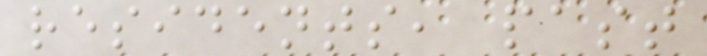residents, past
